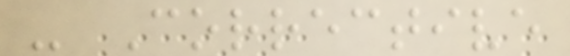- Corrective
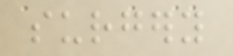surgery
